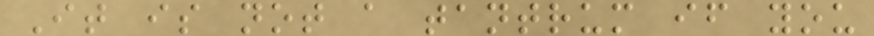It is not a tantrum if you
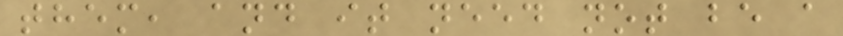them, and it need not be a
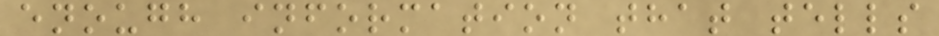enough information that tells
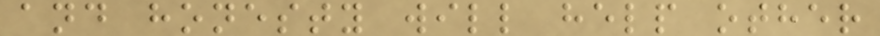and honesty will help other
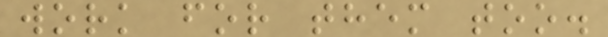work for them too.
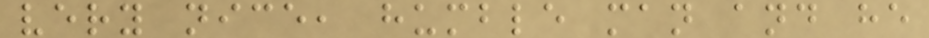very nice, humble man and he
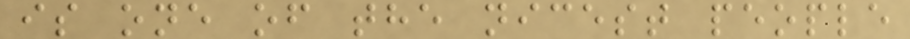is one of the nicest people
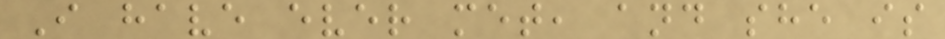I have ever met, and she is
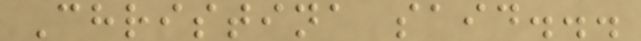Christina said...
